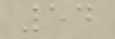54
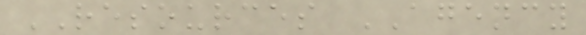RESOURCES AGENCY
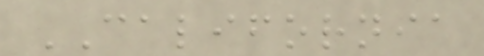CALIFORNIA
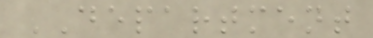DEPARTMENT
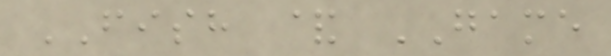FISH & GAME
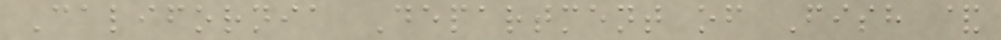California Department of Fish &
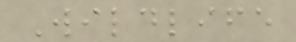Wildlife
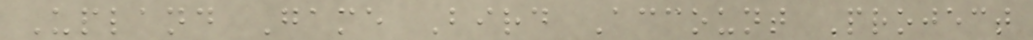Upland Game Bird Account Project
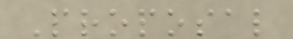Proposal
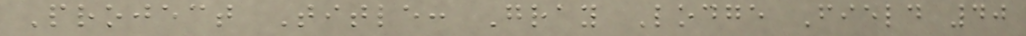Project Title: Gray Lodge Field 40
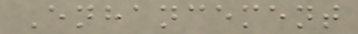Enhancement
